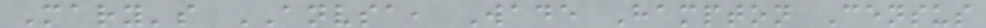Mary's ANVSA, Wade Hampton Census
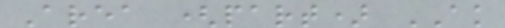Area (part) AK
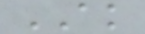AK
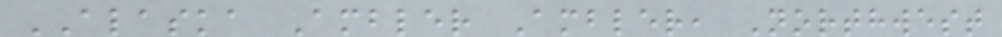ALASKA Ambler Ambler, Northwest
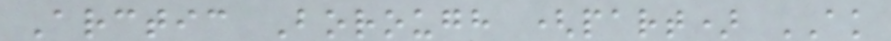Arctic Borough (part) AK
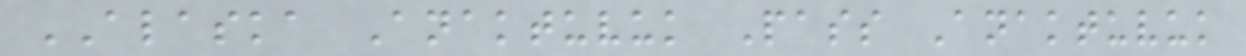ALASKA Anaktuvuk Pass Anaktuvuk
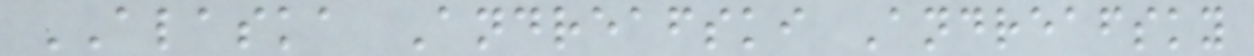ALASKA Andreafski Andreafsky
